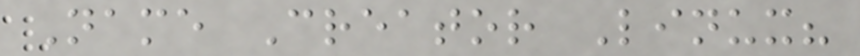Name Creator Linux?
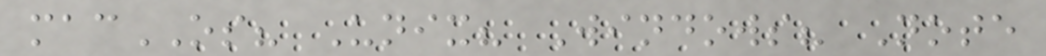macOS? Unix? Windows? Note
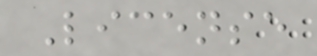License
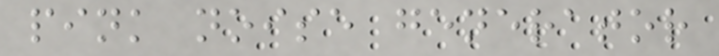pink noise generator
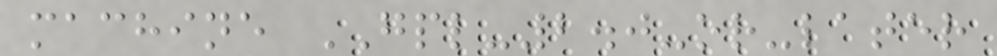machine GPL-2.0-or-later
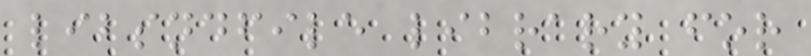libsndfile library for
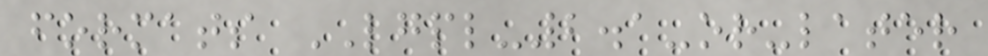formats LGPL-2.1-or-later
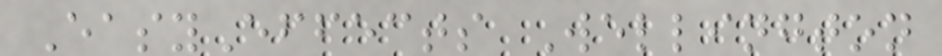EasyEffects Wellington
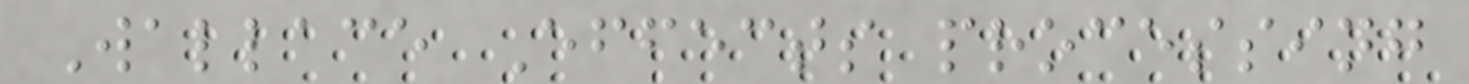Wallace Effects processing
